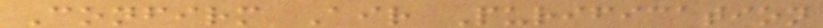Confirm Air Purification
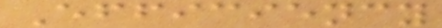Efficiency
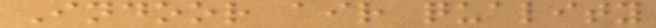Indoor air quality
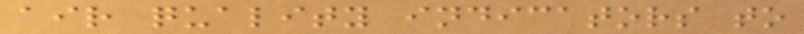air quality indicators to
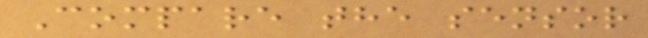Compare the sensor
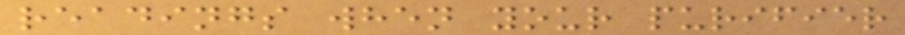readings when your purifier
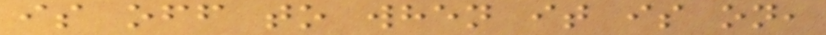is off to when it is on,
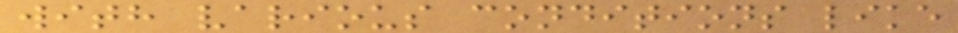with various conditions like
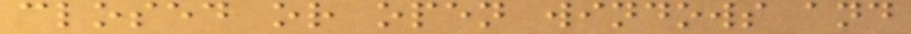closed or open windows and
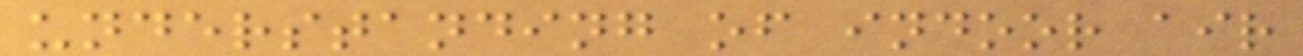understanding of indoor air
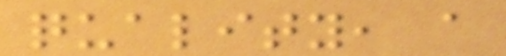quality, a
